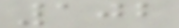102
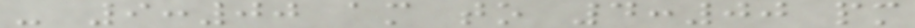- 9:00 am to 4:00 pm
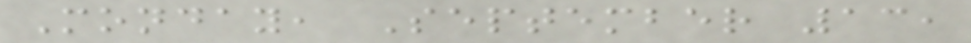Monday, September 13,
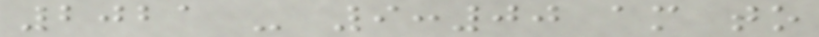2021 - 9:00 am to
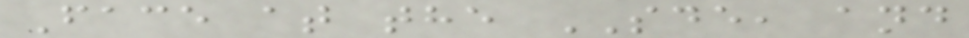Face at the SDE, and
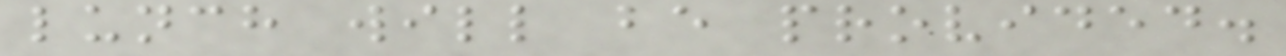lunch will be provided.
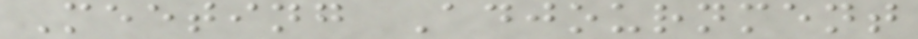Meeting Adjournment
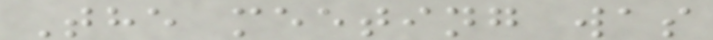The meeting was
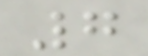7
